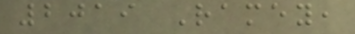2019 Ramey,
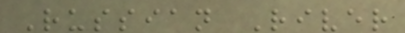Russian River
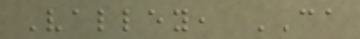Valley, CA
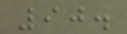90.
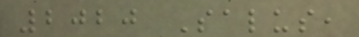2020 Salus,
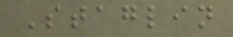Staglin
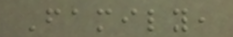Family,
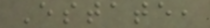Estate,
